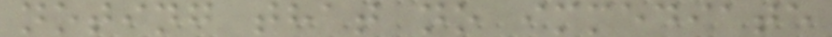noting that no immediate
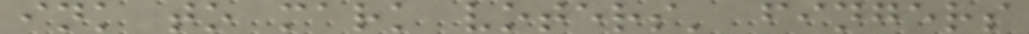ink to mark voters' fingers
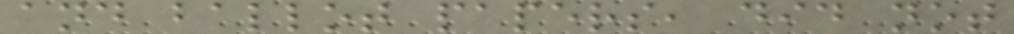and ballot papers, did not
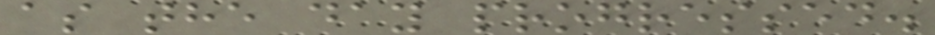as the day progressed.
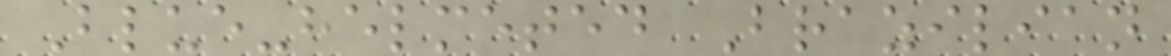Blue-helmeted Brazilian
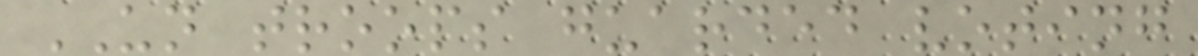UN troops guarded voting
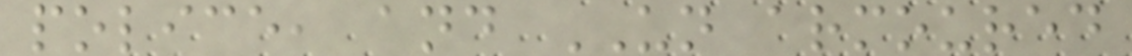police, and UN armoured
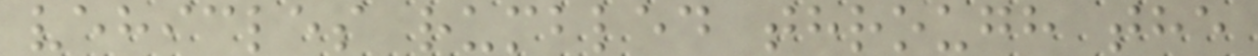vehicles rumbled through the
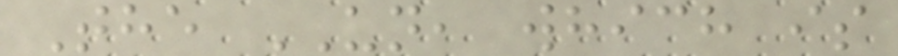The UN, which is
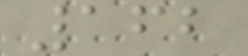162
